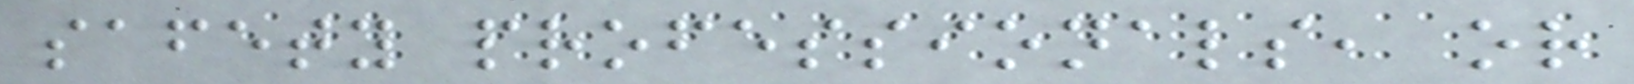safety professionals, or
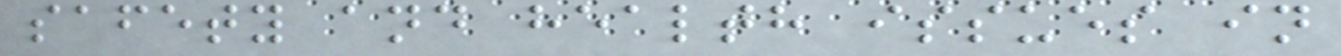safety and health issues in
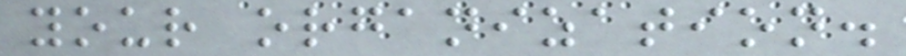your organization.
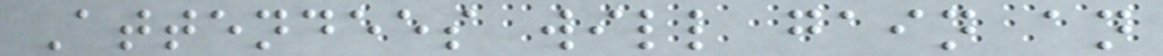Attendees will gain an
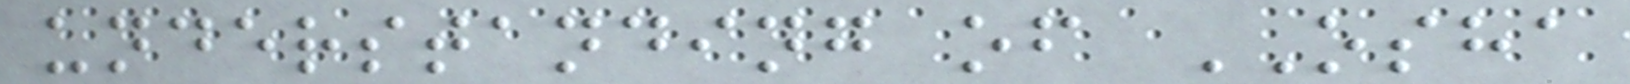understanding of OSHA
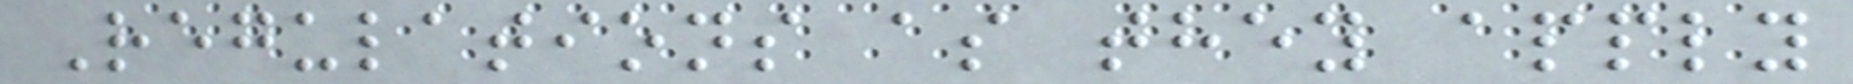Regulations as they apply
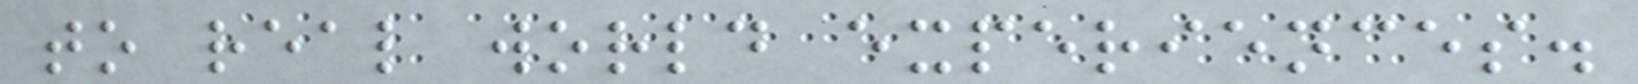to real world experiences.
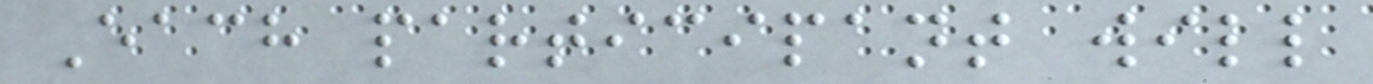Each participant will
